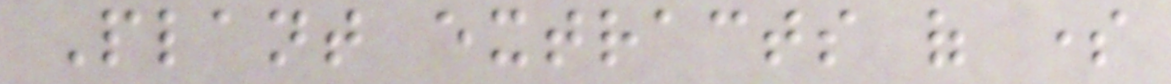Plant extracts of some
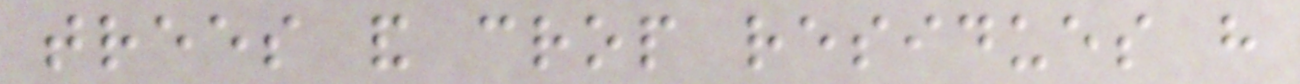trees and crop residues have
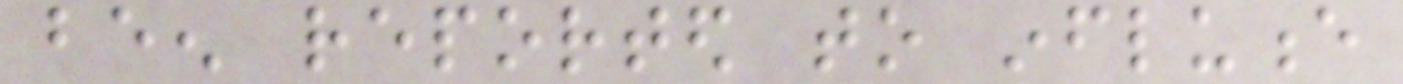been reported to influence
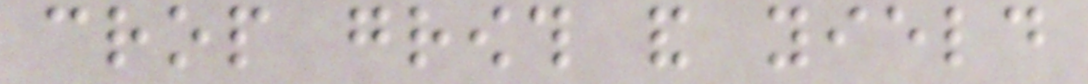crop growth and yield
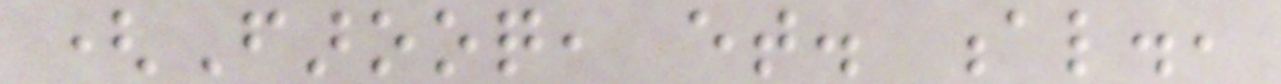(Farooq, et. al.,
